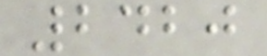2420
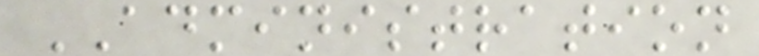ADMINISTRATION
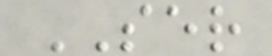SER
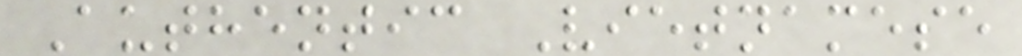Authentic Vietnamese
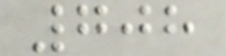708
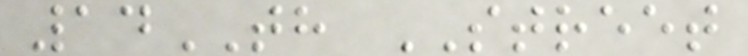14TH STREET
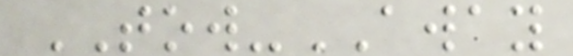TOW-AWAY
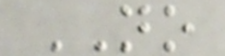NO
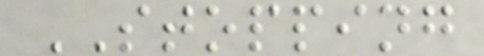STOPPING
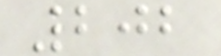202
